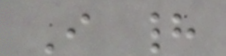I had
